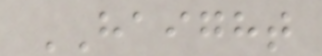HAIGHT
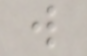w
